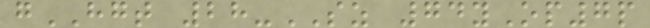gHGT 28-SZ 74yOp7p
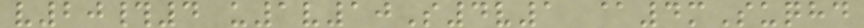v20#4 u1v10S4v1 @4mSuqhd
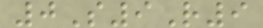0S9R9
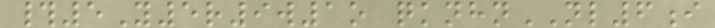#5Y5r9w1o qknhnNL6i
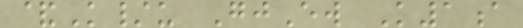&K/u GjEw K1a
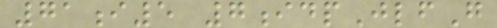71i5 7idpJlfG
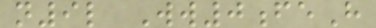n9l Ww0feH
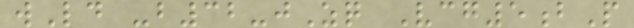wLd -b32-jZq Vcg5bP
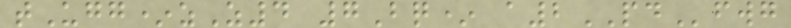tUgg*zZ4 7Bq* a2PDfwg
